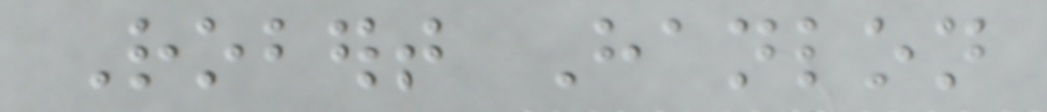Robert Hanlon
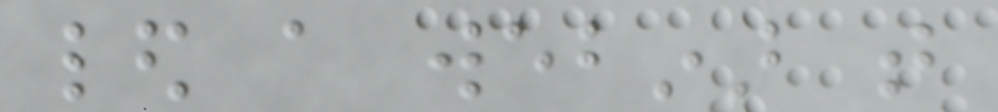led a webinar that
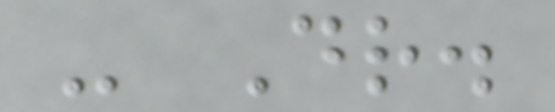- Dr.
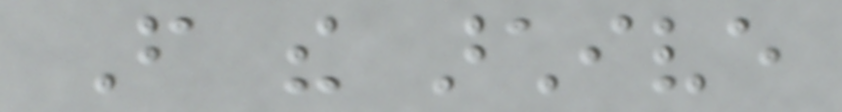From the archive
